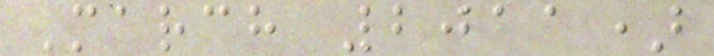March 2011)
